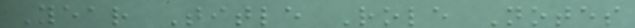Year Title Role Notes
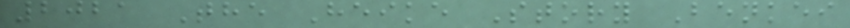2021 The Heike Story Benkei
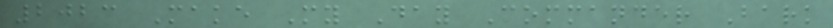2023 Make My Day Commander Bark
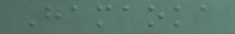Hamaoka
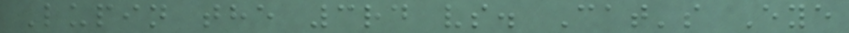Lupin the 3rd vs. Cat's Eye
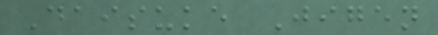Daisuke Jigen
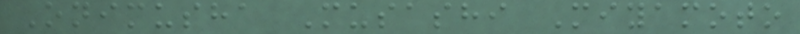Onimusha Musashi Miyamoto
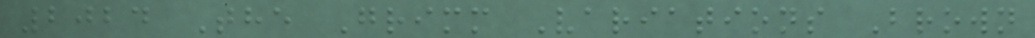2024 The Grimm Variations Brown
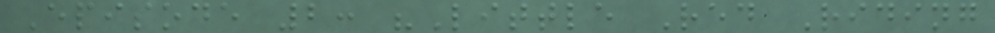Episode 2: "Little Red Riding
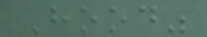Hood"
